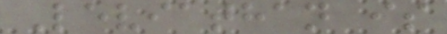Leviathan is
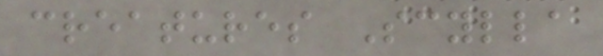creatures Scylla
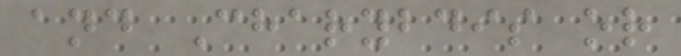and Charybdis or
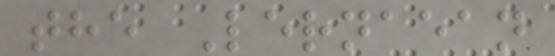the Lernaean
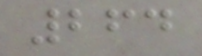264
